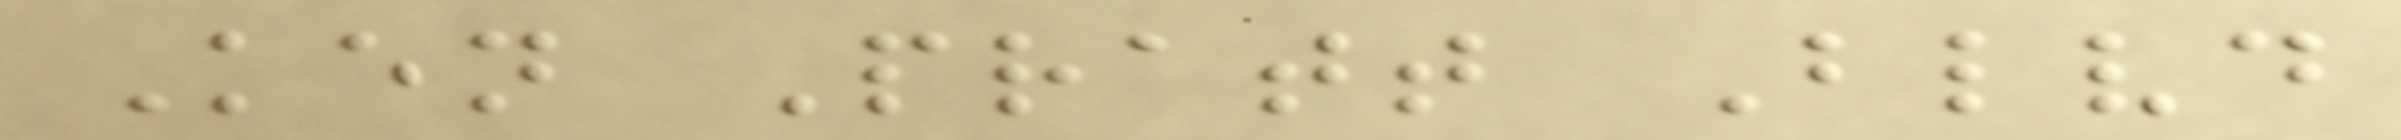Ken Pratt Blvd
